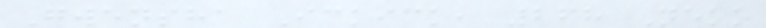Gwensha Ickick, 268 Neko
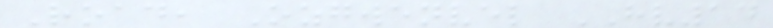Road, Ozgwenvel HV14
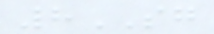8SG
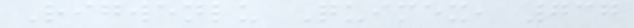Rigwenlu Quimex, 737
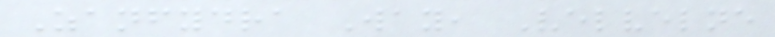Zanfydra Way, Velvelne
